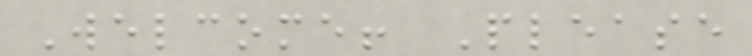Welcome! Please
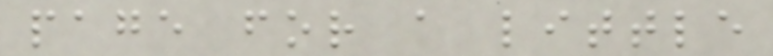page for a little
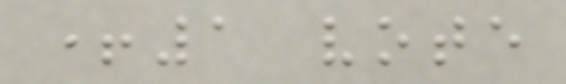+1 vote
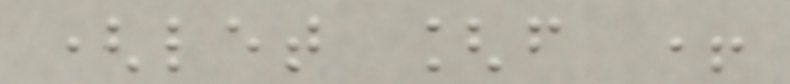(let [f +
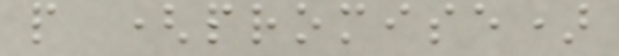p (promise)
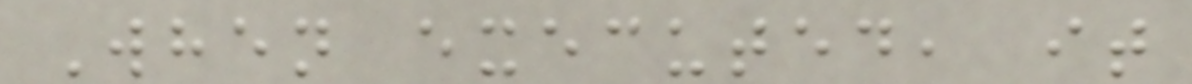When executed, it
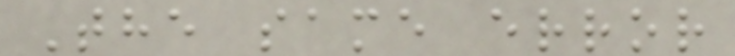The same error
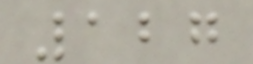127
